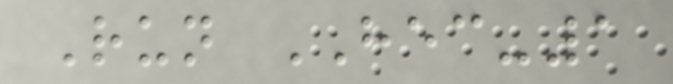Run HEC-1
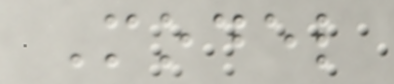Model
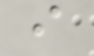i
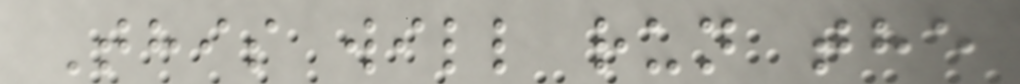This will run the
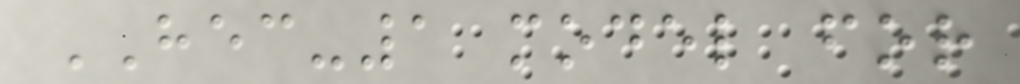HEC-1 model for
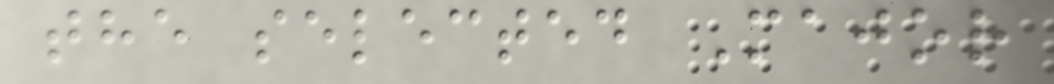the selected Major
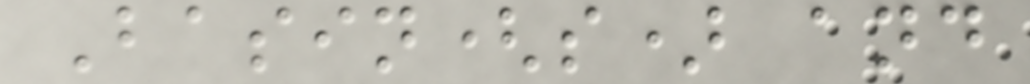Basin(s) and
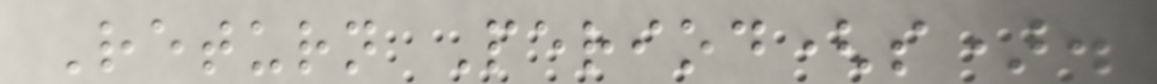Return Period(s).
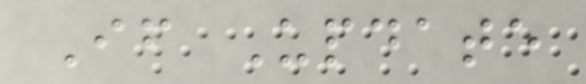If Update
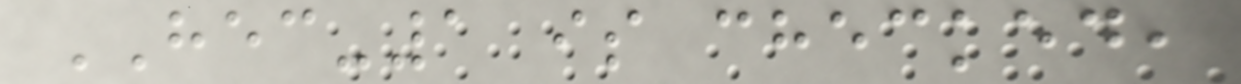HEC-1 is checked,
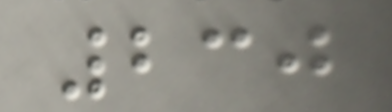230
